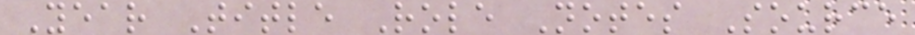Year Title Role Notes Source
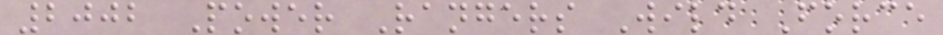2002 Power Rangers Wild Force
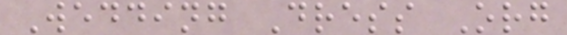Wedding Dress Org
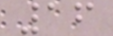16
